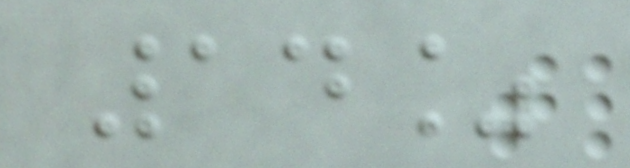14%
